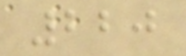220
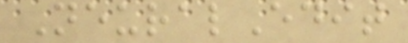NeuralEdit
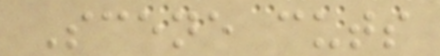Scene cuts
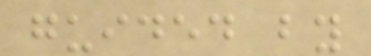guided by
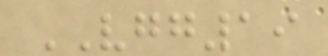VGG19
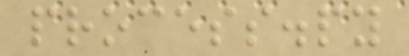process.py
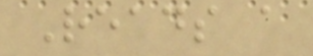Reads a
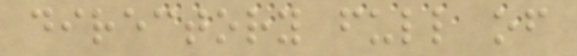directory full of
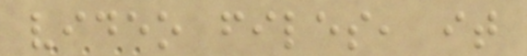video files, it
